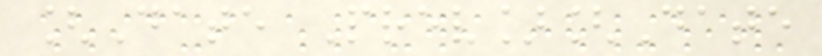[Date Prev][Date
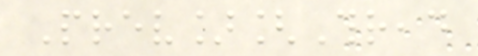Prev][Thread
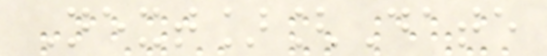Next][Date
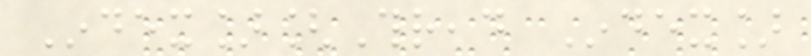Index][Thread Index]
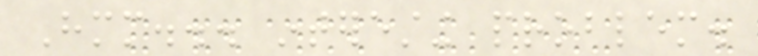Hmm... interesting problem.
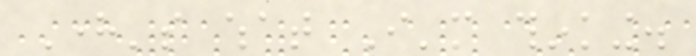Here's what I'm thinking.
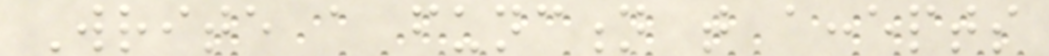Write a function that accepts
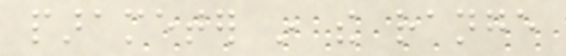parameter in the range
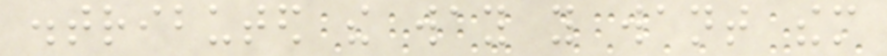distributed the way you want them
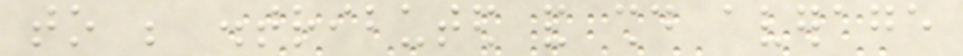to be distributed and should average
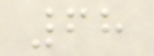68
